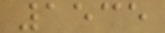1535
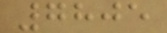7805
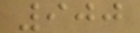900
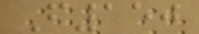F150
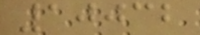10032
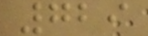729
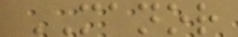MANOR
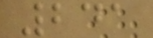241
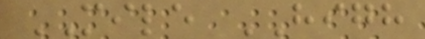MILE HIGH
